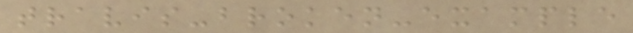travis-broken-example
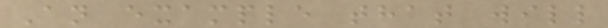An example that will
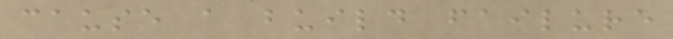cause a build failure
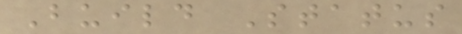Build Status
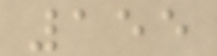155
